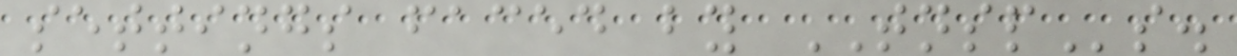settings faced by TNSPs.
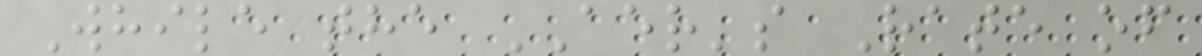While the AER's Rate of
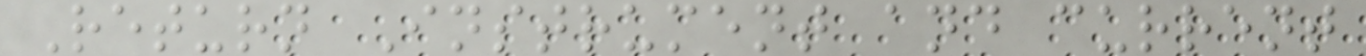Return Instrument and current
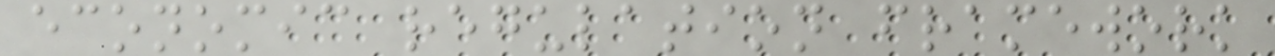economic regulation framework
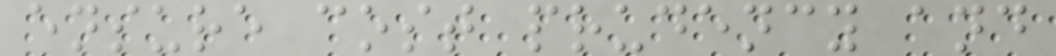ensure cost prudency and
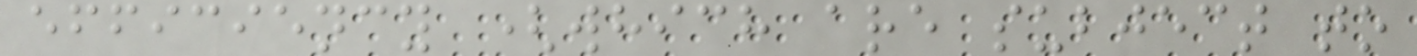efficiency (which are subject to
